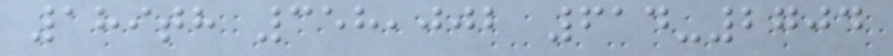189th 358,002 614-2704
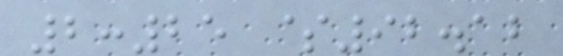2:25 $92.12
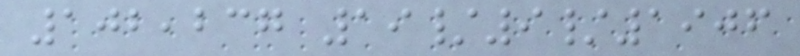102,237 19/9/1906
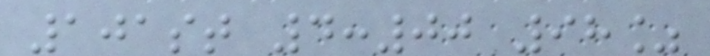101st 4:00 98%
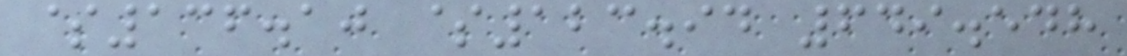$136.10 $123.94 649.548
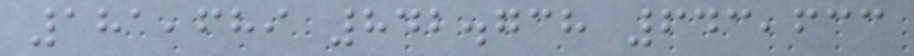181,689 842.738 643,633
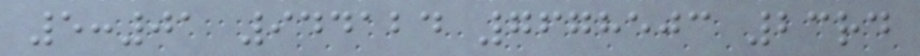5:01 944124 7678503 23rd
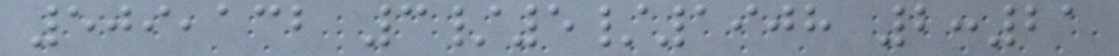509,132 3/5/1908 2:21
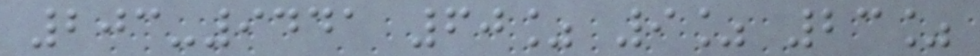203-9441 60% 9% 23%
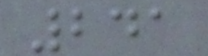241
